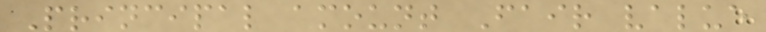Principal amount Fair value
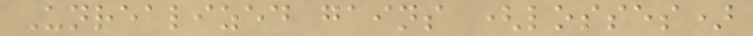Unrealized gains (losses)
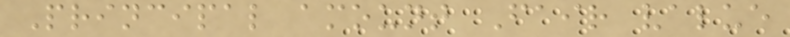Principal amount Fair value
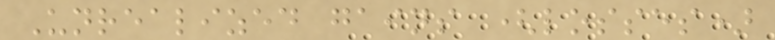Unrealized gains (losses)
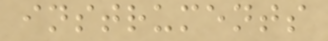instruments
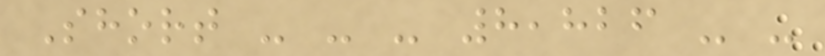Short - - - 8,826 - -
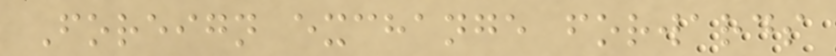Foreign exchange forwards
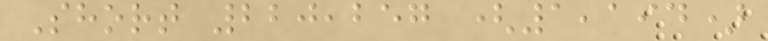Short 220,257 (1,194)
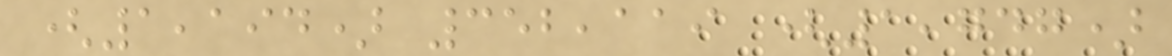(1,194) 352,119 (1,747)
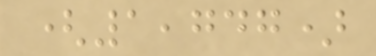(1,747)
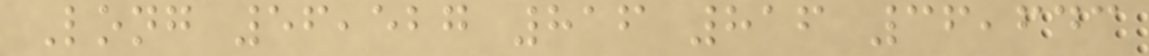Long 56,527 816 816 36,643
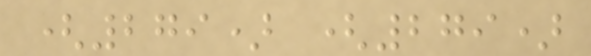(279) (279)
